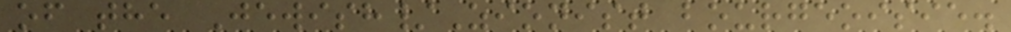of the Jewish/Zionist bourgeoisie.
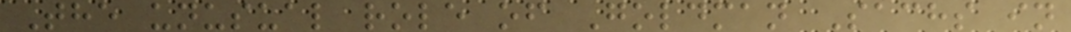The unusual role of Goldman Sachs in
